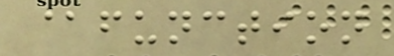@function
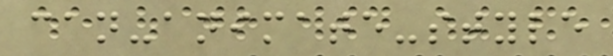can-animate-style
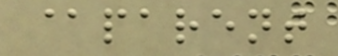@parent
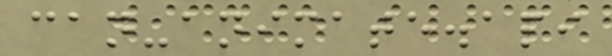can-animate.api
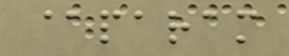@param
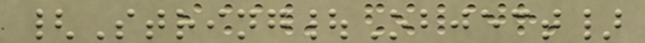{String|Object}
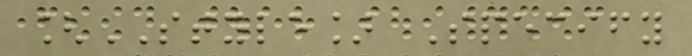[STYLE] Specify
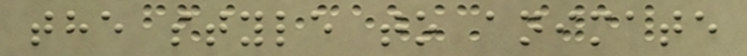the style to animate
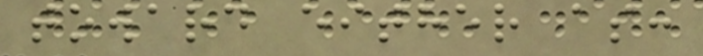toward either as:
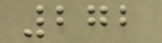272
